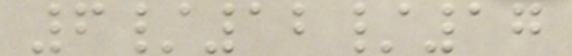6/12/17
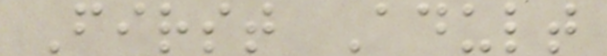First Adult
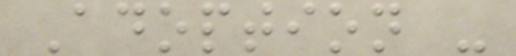Adoption -
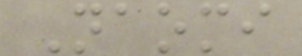Naomi
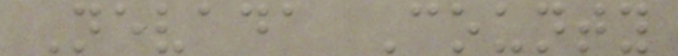Nevada County
